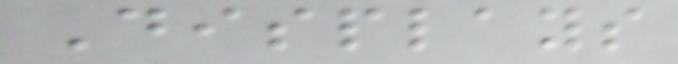Displays
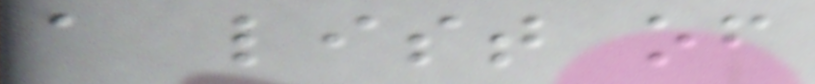a list of
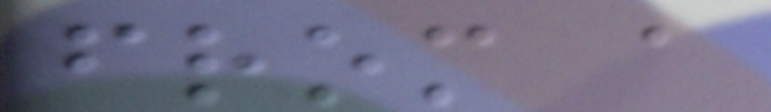from a
